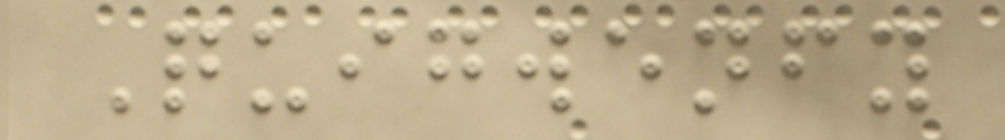Quigwenfy
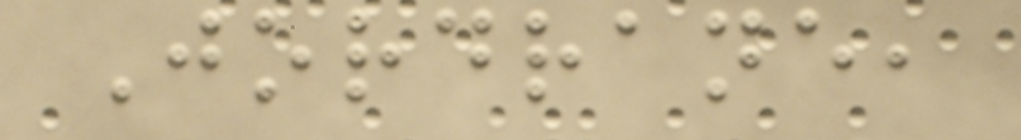Jordrane,
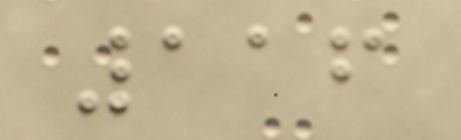116
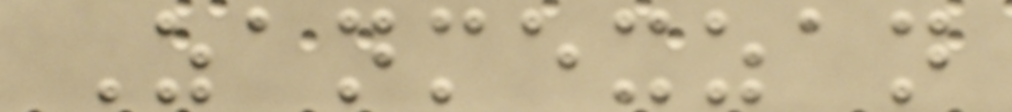Zanmexzan
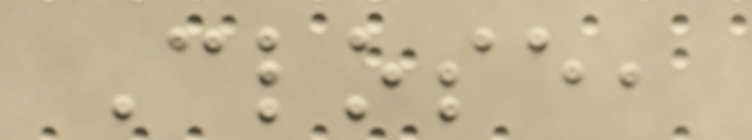Close,
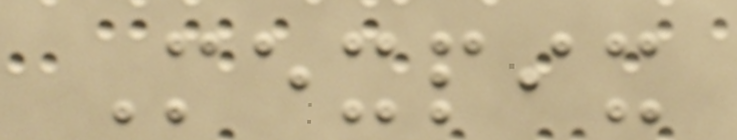Mexpix
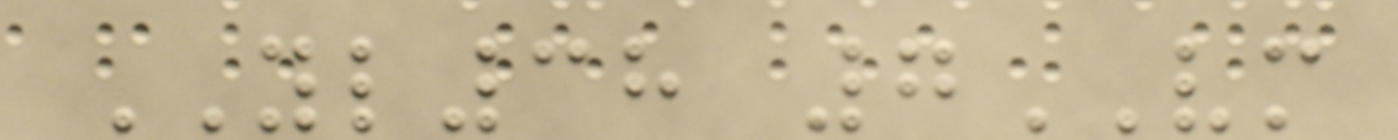YL38 7VM
